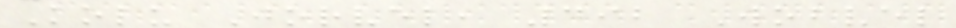Kolu Jorvel, 492 Wobvel
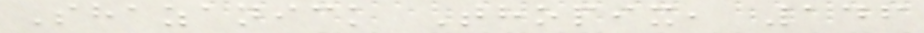Shazanick Thopix, 146
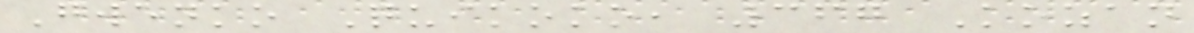Gwenko Quikoko, 367 Kozan
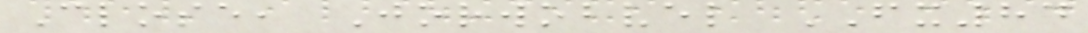Close, Jorwobvel FX84
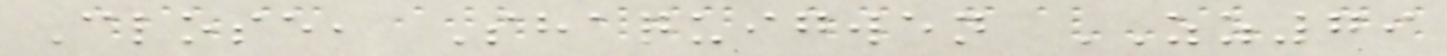Close, Shaquigwen ZZ79
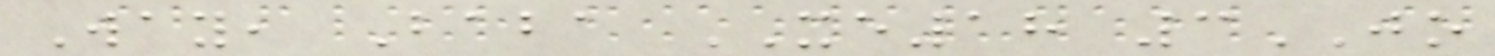Way, Baba XE18 3JO
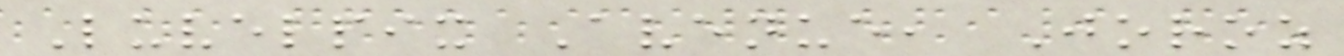Luvelpix Avenue, Joroz
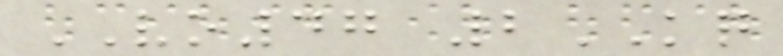VO47 2KQ
